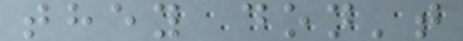they don't
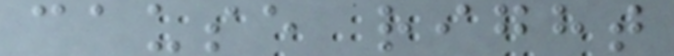cause right
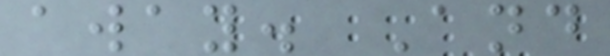away. And
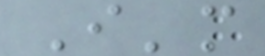I'm
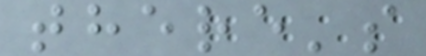there's
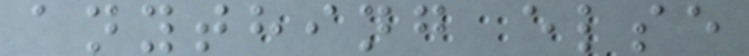anything else
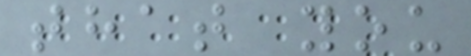that you
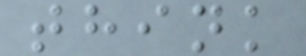think
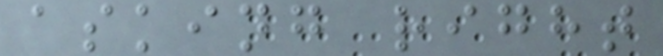asking right
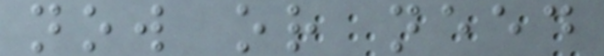now or need
